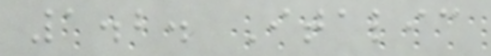1.2. Italic
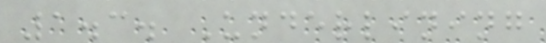1.3. Underlining
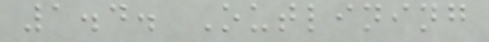1.4. Outlining
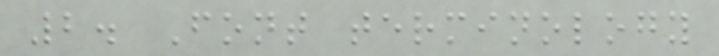2. Font terminology
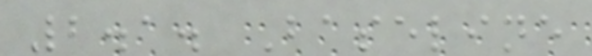2.1. Baseline
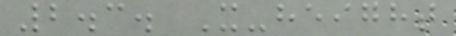2.3. X-height
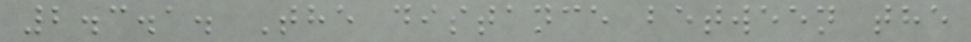2.3.1. The distance between the
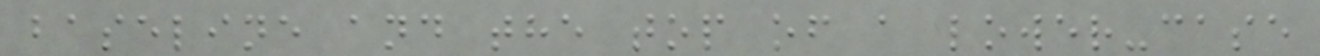baseline and the top of a lower-case
